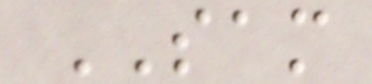SAM
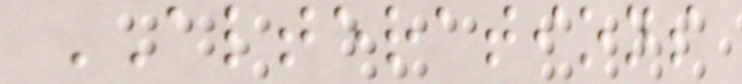ALTERATIONS
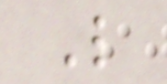L
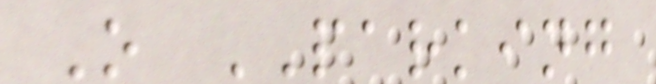O PARKING
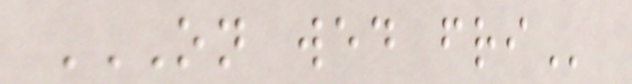ON WED FRI
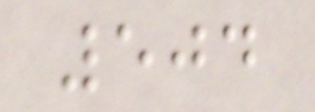504
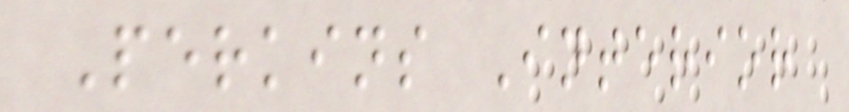Perkins Interior
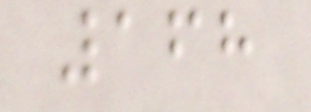168
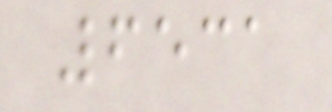6531
